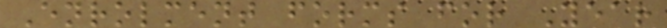Enrolment forms for Year
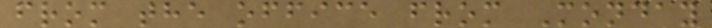from the office from Monday
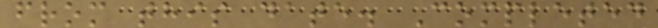from this date. Completed
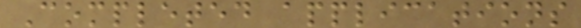Completed applications
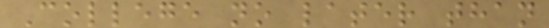College no later than
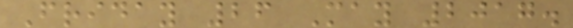Friday 26 May 2017.
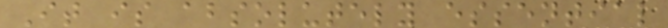It is absolutely essential
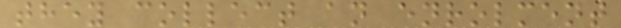they collect an enrolment
